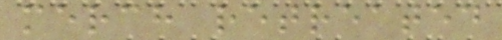merch retreated
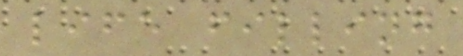life filling
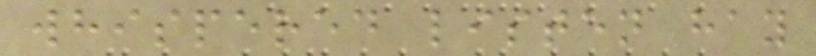whispered listen hay
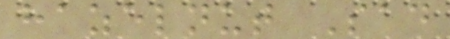hazelnut Sad
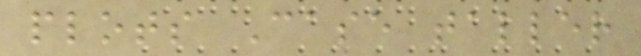plots Case taller
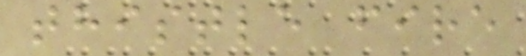thistle fire
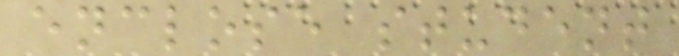enclose student
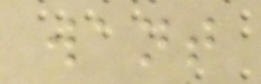want
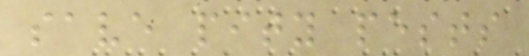save pity pests
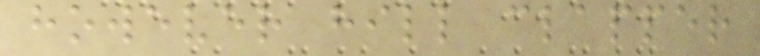however hill clapper
